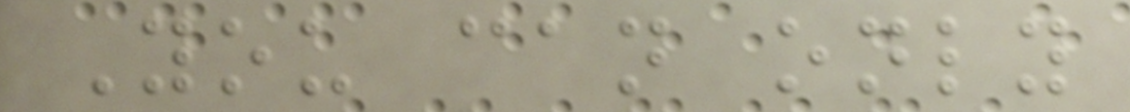You can only
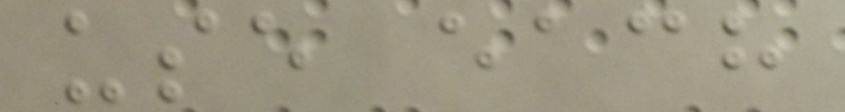use each
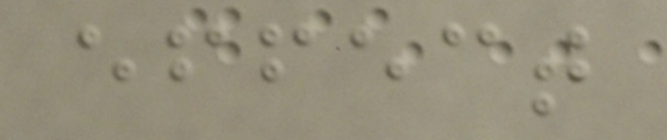effect
